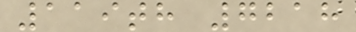119th 7218
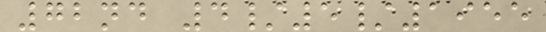72nd 4/5/1955
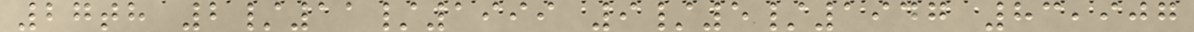27th 2/11/1999 9/5/1947 83,907
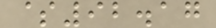$92.17
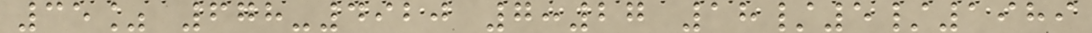35% 678-4920 7:27 18/5/1989
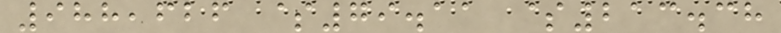988,626 $79.11 $213.38
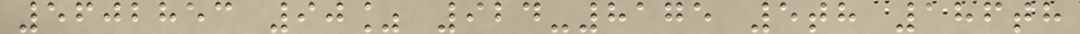5602853 90% 924-8175 5th 186th
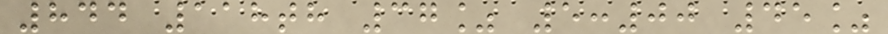844 118th 37% 5:00 45%
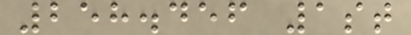258.456 1st
